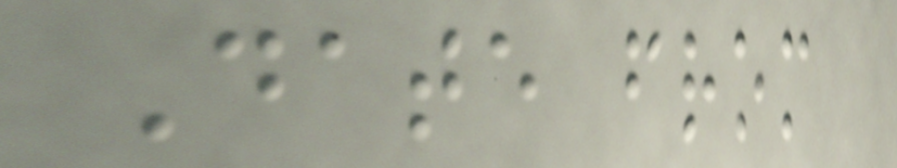Date from
